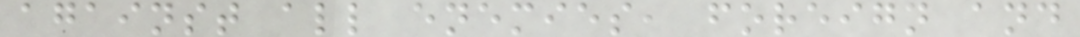against all enemies, foreign and
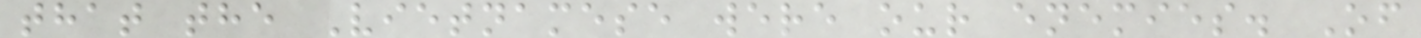that the Vietnamese were our enemies. Of
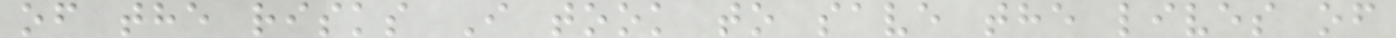of the risks I took to save the lives of
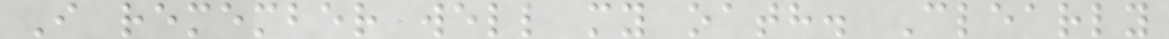I remember well my oath. Clearly
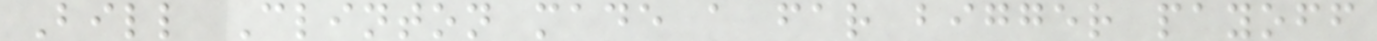Bill Clinton made a far bigger payoff
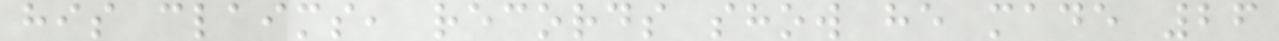his claims, records show he made 26
